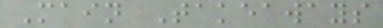Main Takeaways
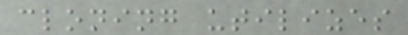cloning utilizes
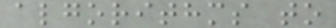algorithms to
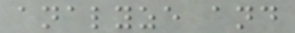analyze and
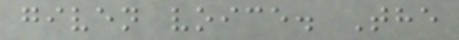given voice. The
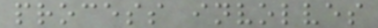process involves
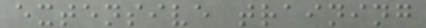extensive training
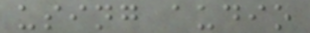using audio
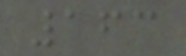163
